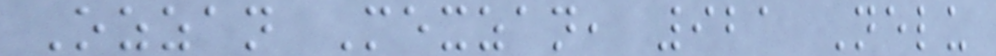Ozzan Mexzan, 921 Nelu
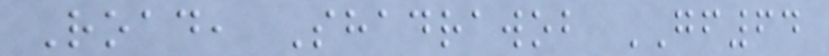Road, Shadrawob GF64
